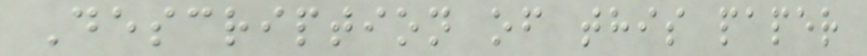Description of this paper
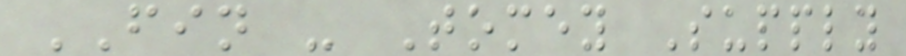FIN - Tomey Supply
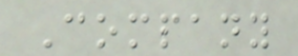Company
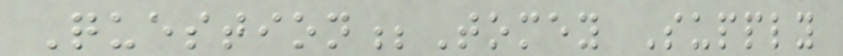Question;Tomey Supply
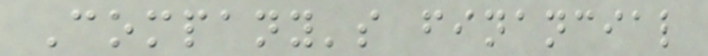Company's financial
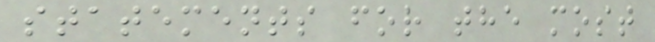statements for the most
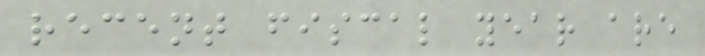recent fiscal year are
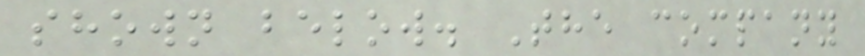shown below. The company
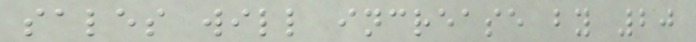sales will increase by 20
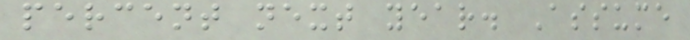percent next year. Assume
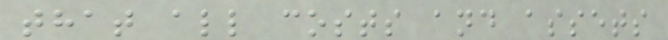that all costs and assets
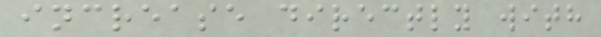increase directly with
